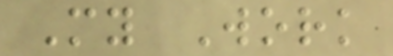My Work
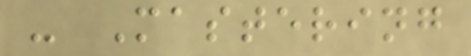- Mastering
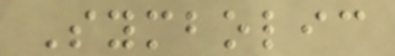Symbolic
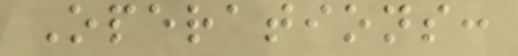Operations:
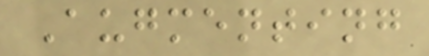Augmenting
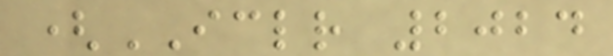(ICLR 2024
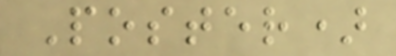Poster)
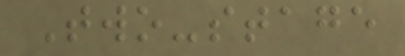Two-stage
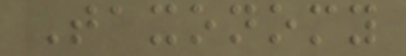Taxonomy
